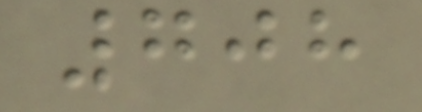708
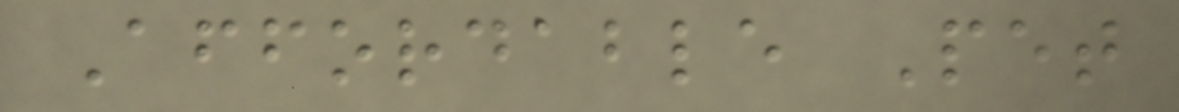Affordable Pet
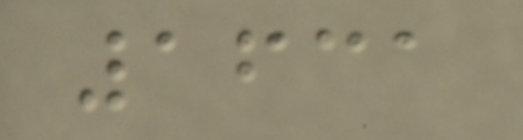1631
